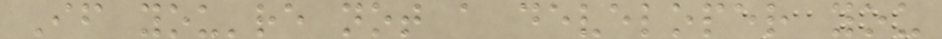If you're not a developer you
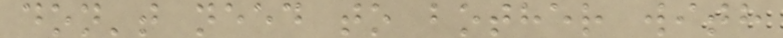don't need to bother with
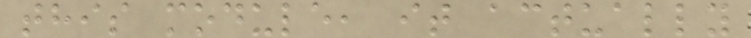this module, it actually
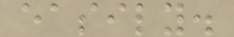easily.
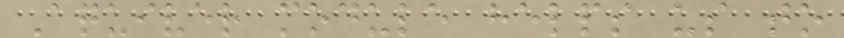Aquiver module helps us to
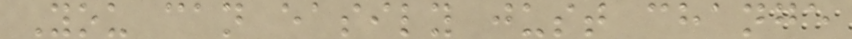You can easily just change
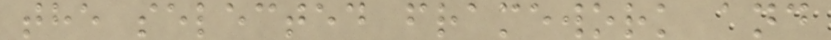the selected framework and
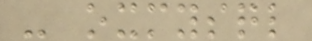- oxmysql
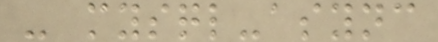- mysql-async
